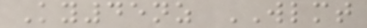Ky45nz WLMT
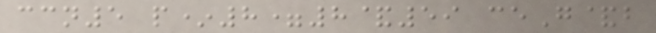ccn5 p*8=8&59 ceG&b
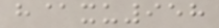h@xu958
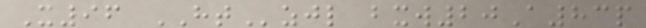X96 HTzjl bxw20A83p
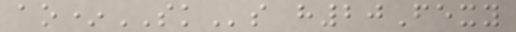ao*SKs h20Fexy
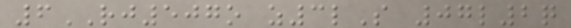6RJ507o z3lS 07l2q
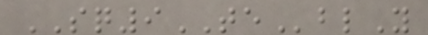SQ9TEblY
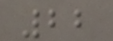22
